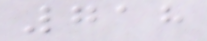718
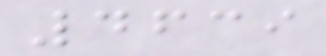4639
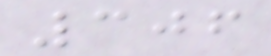306
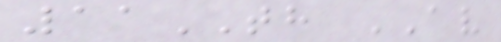11TH AV
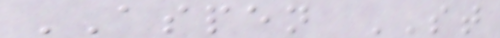ASPEN ST
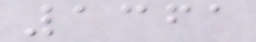1361
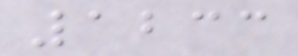1233
